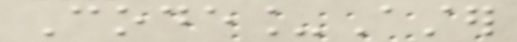Code_Aster
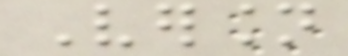Version
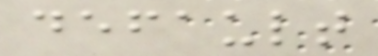default
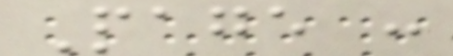Page :
